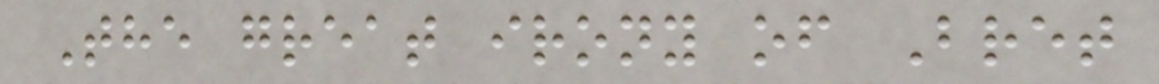The great irony of Bret
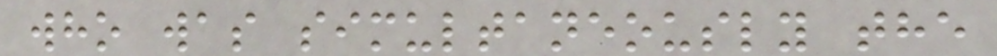who was simultaneously the
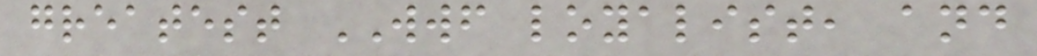greatest WWF loyalist, and
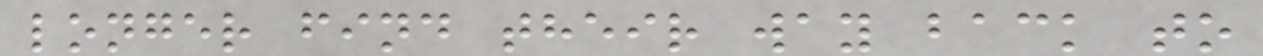longer find their way back to
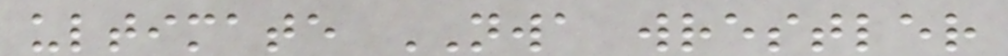ultimate NWA wrestler
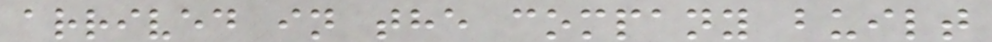arrived in the company built
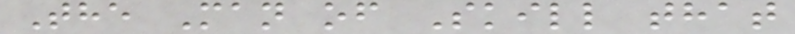The Man of Skill that
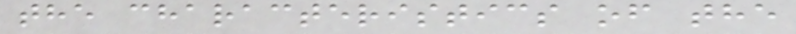the characteristics of the
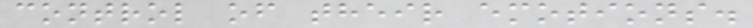control of their emotions.
